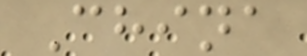China
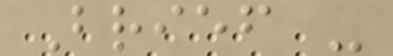Brief -
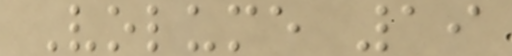Volume 19
